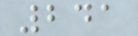241
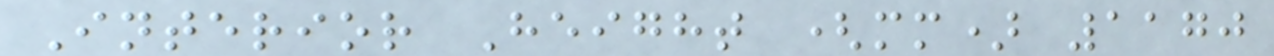Interior Height (mm) 1170
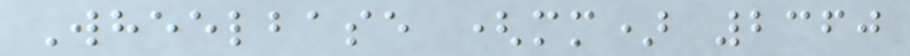Wheelbase (mm) 2360
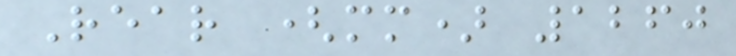Rear (mm) 1260
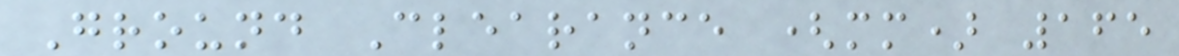Ground Clearance (mm) 165
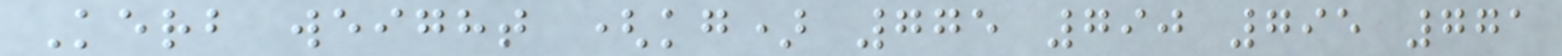Kerb weight (kg) 775 790 795 771
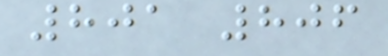801 806
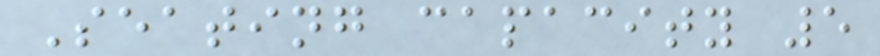Seating capacity 5
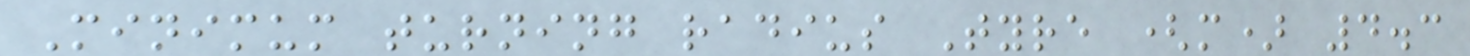Minimum turning radius Tyre (m) 4.3
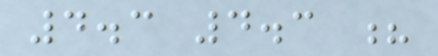4.3 4.3 ?
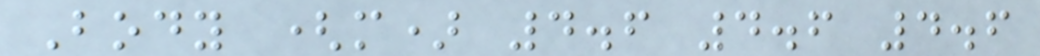Body (m) 4.6 4.6 4.6
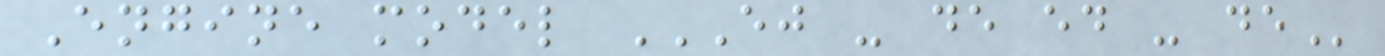Engine model EJ - DE ED - DE
